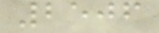2506
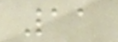11
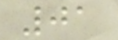01
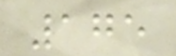175
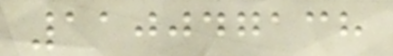110047138
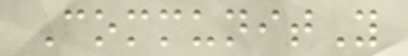CommunitY
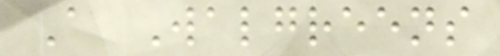A Walgreens
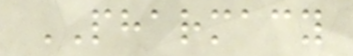PHARMACY
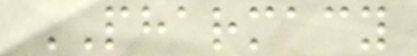PHARMACY
